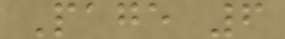Page 6
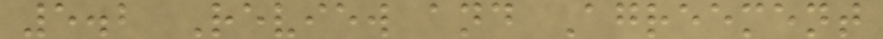5.2 Review and Agreement
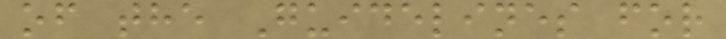of the Guidelines for
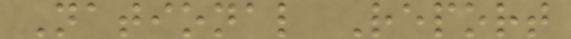National Report
